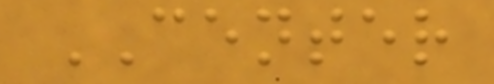CENTER
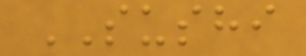SUSHI
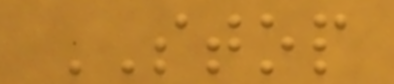STOP
